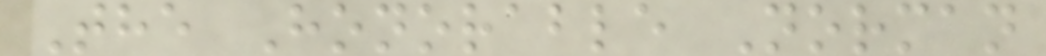The Honorable Norman
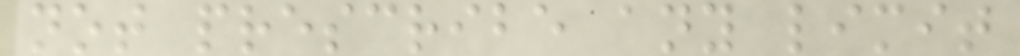not prescribe any limit
